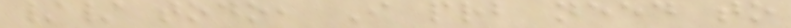// todo, I prb need to
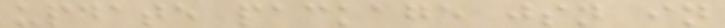update package jsn in
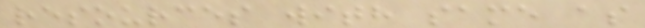resources with same as
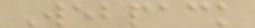Webpack
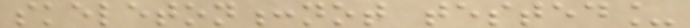skeleton:not tested_
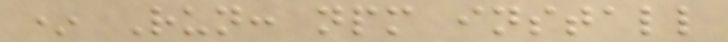* Run: npm install
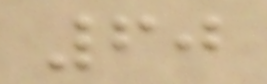60
